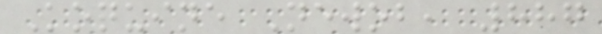Koquine Newob, 887
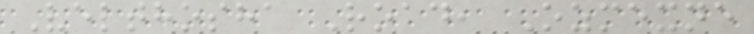Velthosha Road, Ozmexne
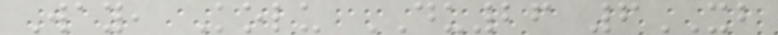Way, Kolu DU26 6XB
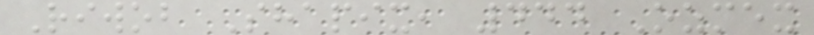Riwob Shapix, 444 Ozmex
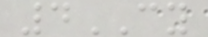4CY
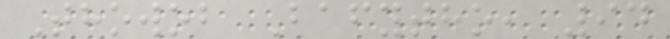Thowob Bafytho, 94
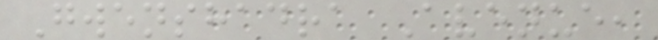Gwenshadra Avenue,
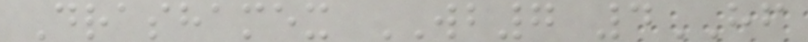Drashamex WB7 4HF
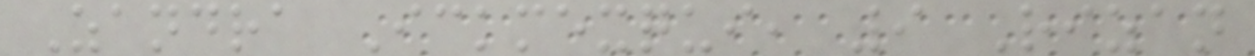Zandra Ickmexqui, 9 Rizan
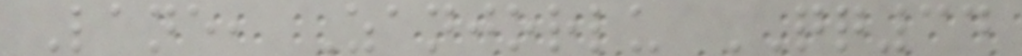Lane, Zanjorlu QQ34
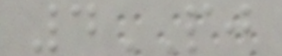4PJ
